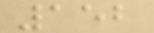152
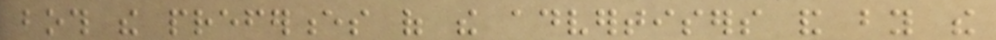both the preferences of the advertisers and by the
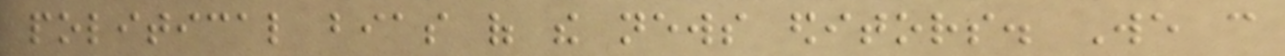political bias of the news editors. We can
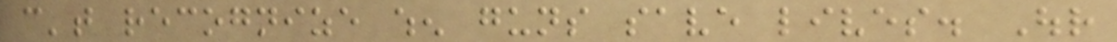can't recognize when guns save lives. Our
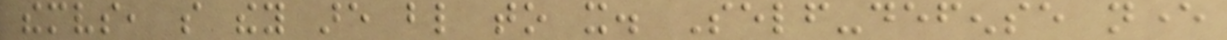themselves, so they are blind to it. Self-defense never
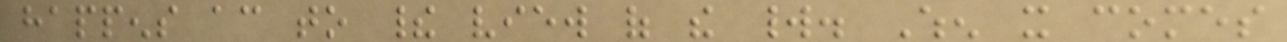happens according to their view of the world. When it comes
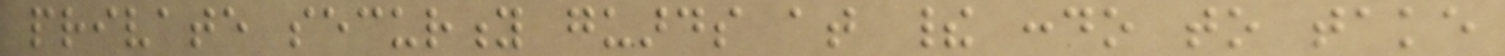private security guards at their condo to take
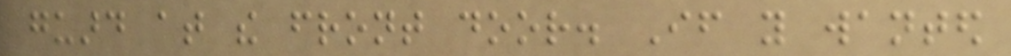guard at the front door. If you wanted
